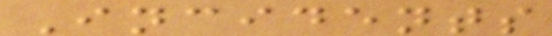Incidents
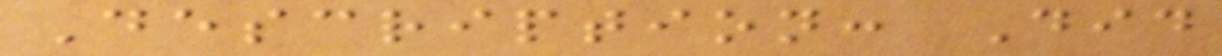Description: Did
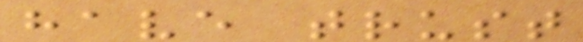have trust
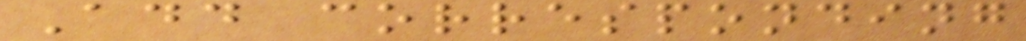Add corresponding
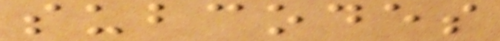subcodes
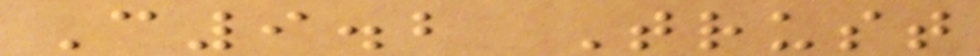C9.2 Trust
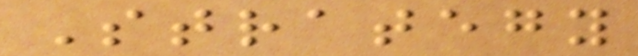Strategy
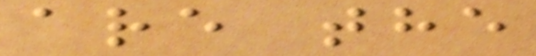are the
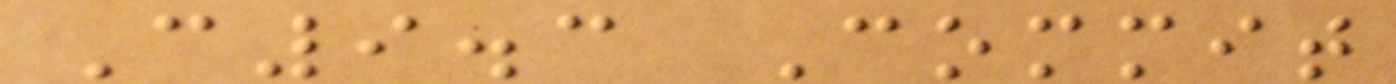C9.3 Commit
